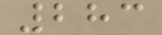283
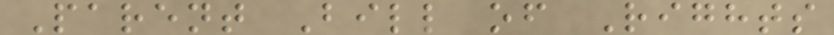Parent Bill of Rights
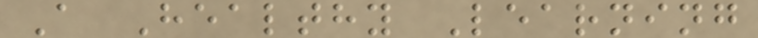A Healthy Learning
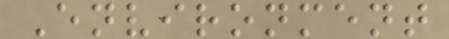Environment
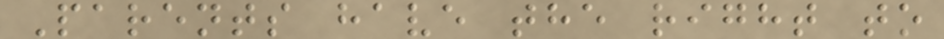Parents have the right to
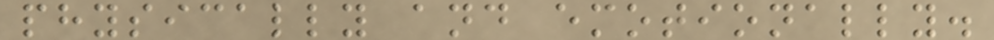physically and emotionally.
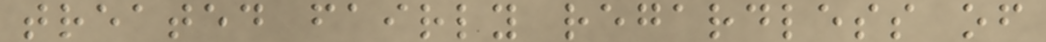treated fairly regardless of
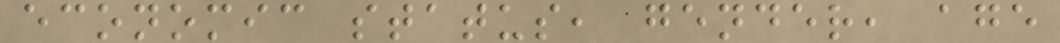economic status, gender, age
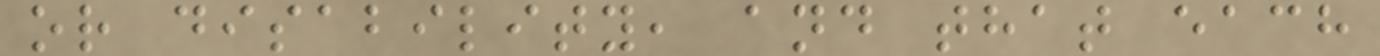or disability, and that each
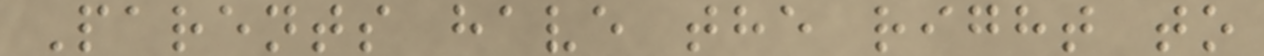Parents have the right to
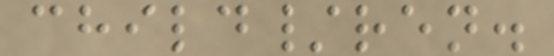child/ren.
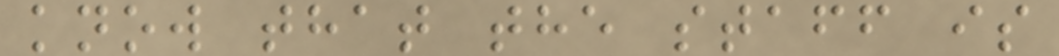know that the staff is
